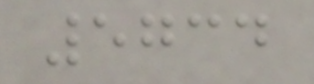5734
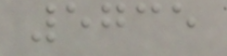5735
